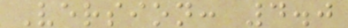Version: 4.0
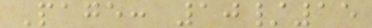Page: 10/15
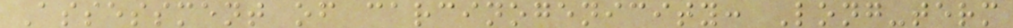Assessment of carcinogenicity: Long-term
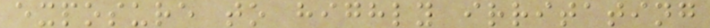exposure to highly irritating
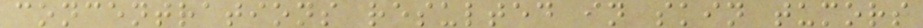concentrations resulted in skin tumors
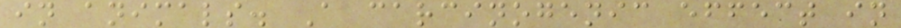in animals. A carcinogenic effect in
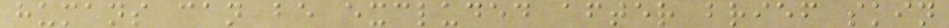humans can be excluded after brief skin
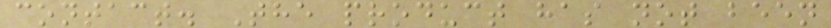contact. The product has not been
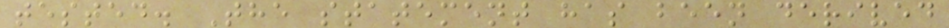tested. The statement has been derived
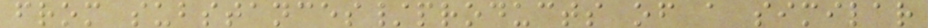from substances/products of a similar
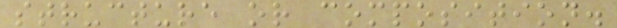structure or composition.
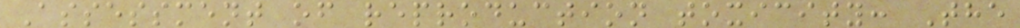Assessment of reproduction toxicity: The
